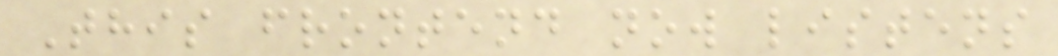This frontend now listens
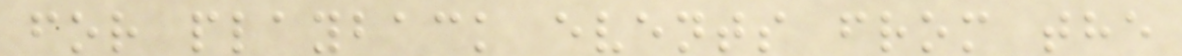for playback events from the
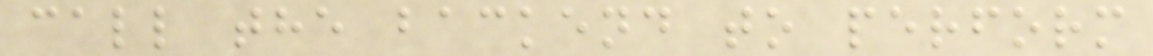call the backend to perform
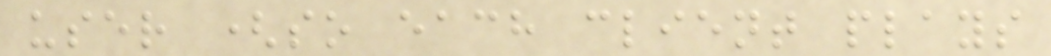user (so each client plays
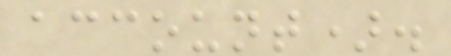account).
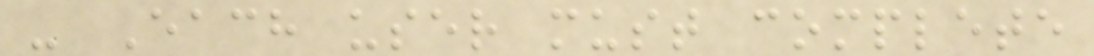- Each user must complete
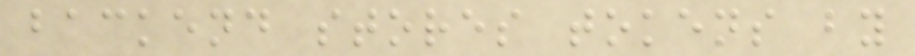backend stores tokens by
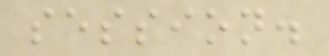session.
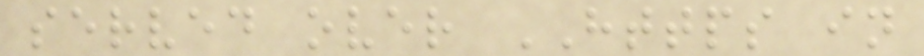served over HTTPS in
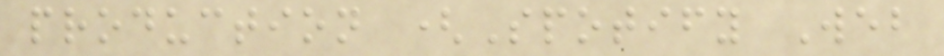production (Spotify Web
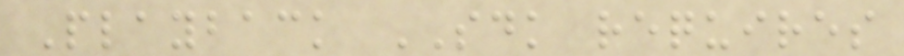Playback SDK requires
